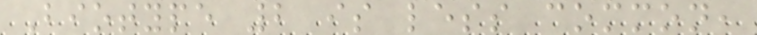Biotype 2 is less common,
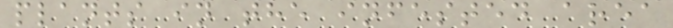plants in the infested area
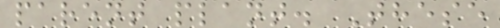parent plant. These
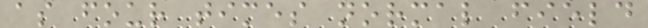as four times normal field
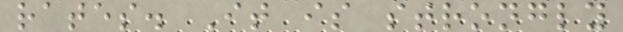rates. It is strongly
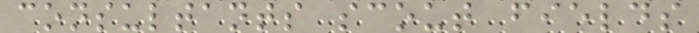consultants scout fields
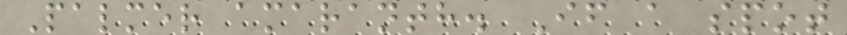Palmer amaranth. If a spot
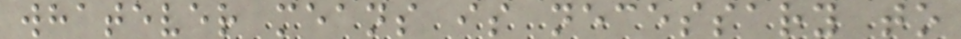whatever means is necessary to
